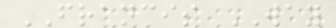FRANCIS WAY
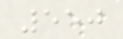550
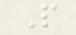P
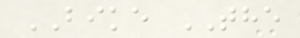BIKE THE
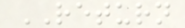RETURN
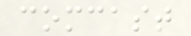comcast
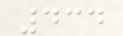434
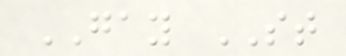GAY ST
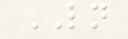LN
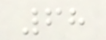68
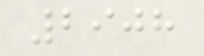2908
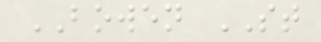BOWEN ST
